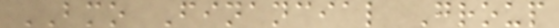BMO Financial Group
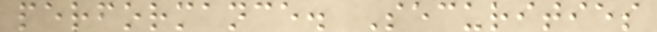performance. Securities
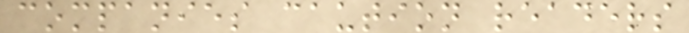companies caution readers
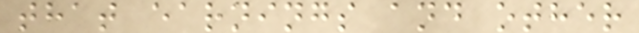that earnings and other
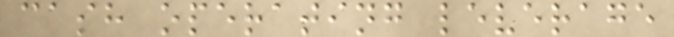cash operating leverage
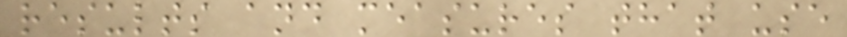results and measures that use
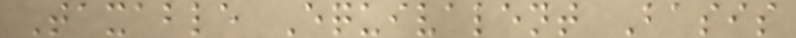Taxable Equivalent Basis
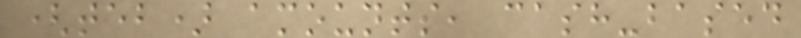(teb) amounts, cash-based
